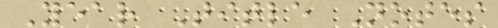Year Title Notes
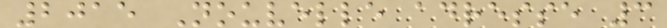2015 Nouvelle adresse 3
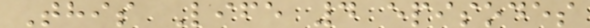This Life 4 episodes
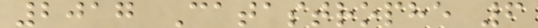2017 Catastrophe 6
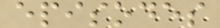episodes
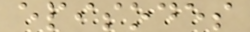episodes
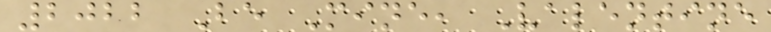2022 Be Mine, Valentine
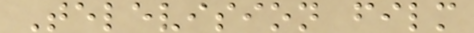Television film
